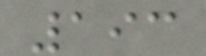193
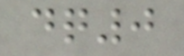dq0
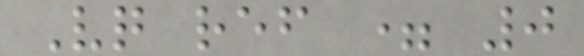Vq ref = 0
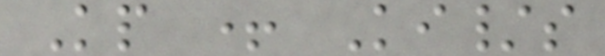Kp + Ki/s
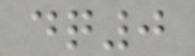dq0
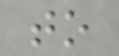to
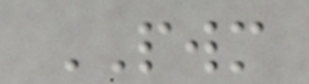PWM
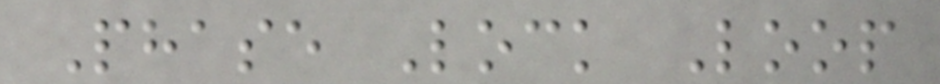Phase Lock Loop
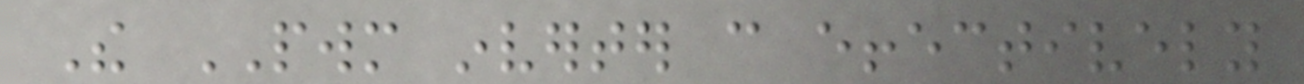The PWM inverter can effectively
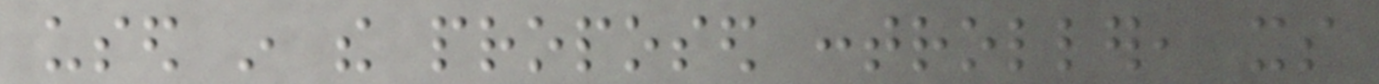used in the proposed controller, its
